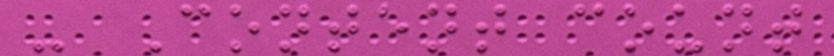- Content count
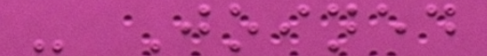- Joined
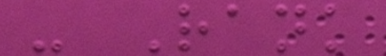- Rank
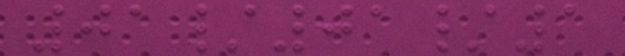01/01/1
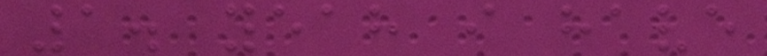1. yeah i have
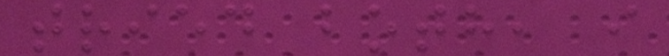tried both, i
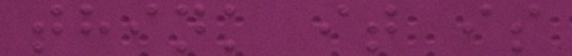think it is
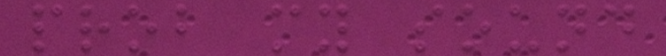prob my sound
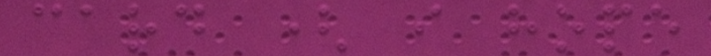card ( i hope
